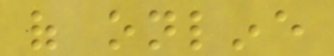of online
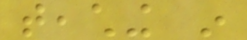teaching in
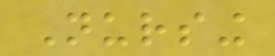Nursing
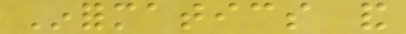Informatics and
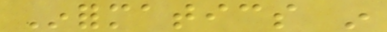Informatics in
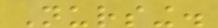Nursing.
